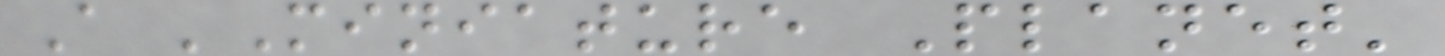A 'Miniature Planet'
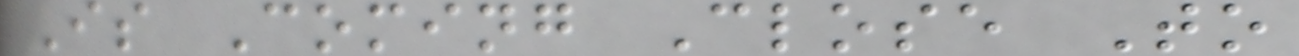Is Coming Close To
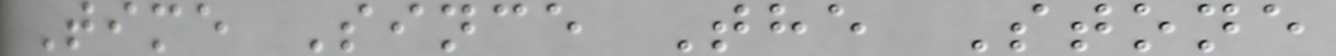Time Since The Stone
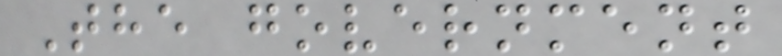The government
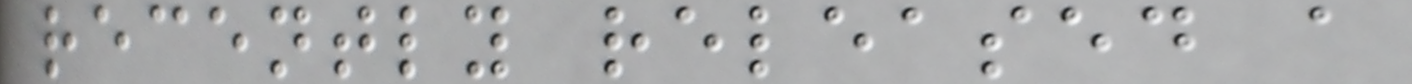recently released a
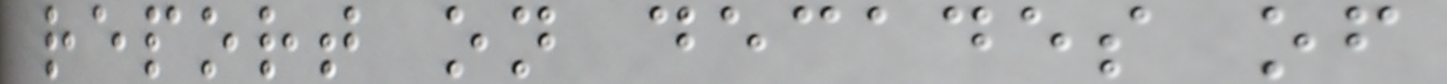report on decades of
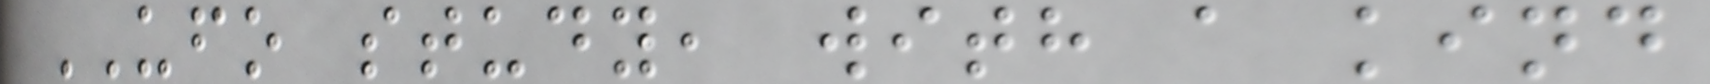UFO study, with a kind
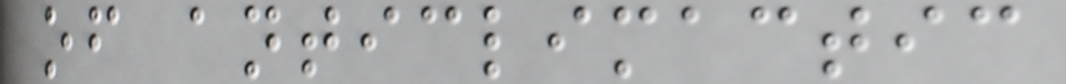of anticlimactic
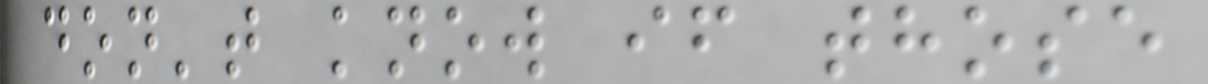don't know if those
